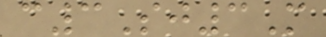c3Sj3M
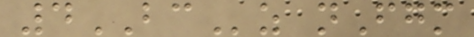4BCz nFgm
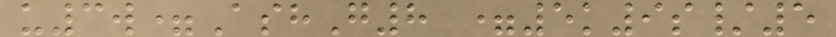u3w=AshG8 =5k9s/5
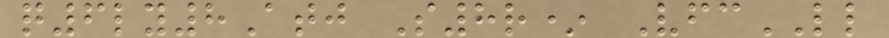q6ly8Atj S8r* VfcLL
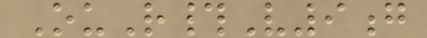OuR#V9g
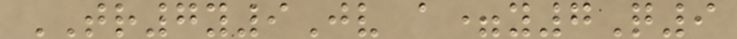TR7y9Jv a=y7Q9
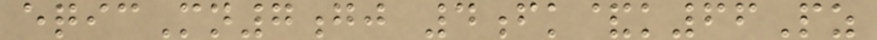eqicMn7gj 4fk&k66Pz
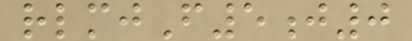rlmjF5j0
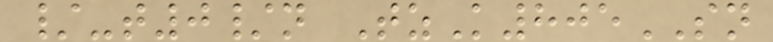/-t0/n TzK805SN
